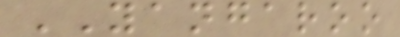YANGAROO
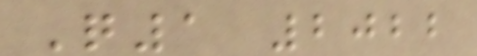Q1 2022
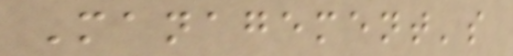Management's
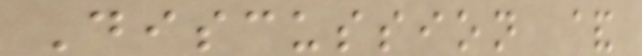Discussion &
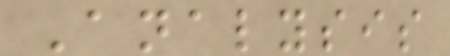Analysis
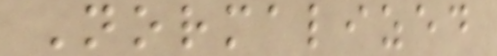Normalized
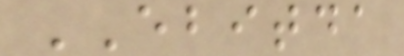EBITDA
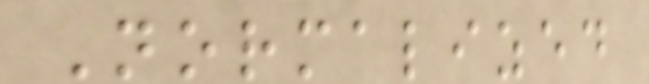Normalized
